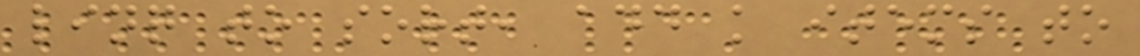linq to sort, add k items to
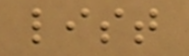list
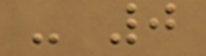- 0
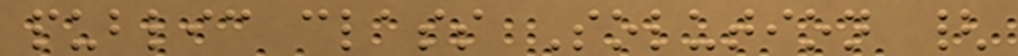public class Solution {
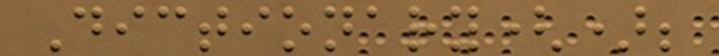Dictionary();
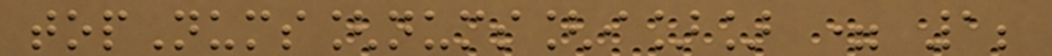topNums[nums[i]] = 1;
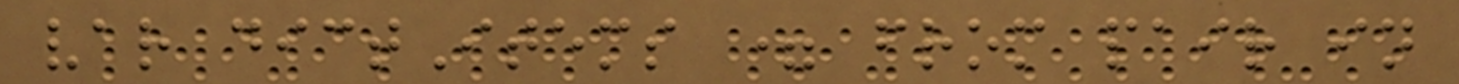var dictItems = from pair in
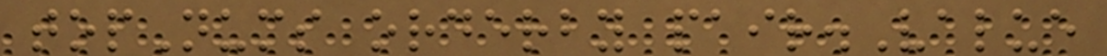topNums orderby pair.Value
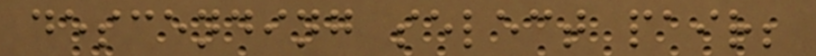descending select pair;
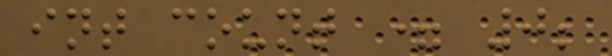int count = 0;
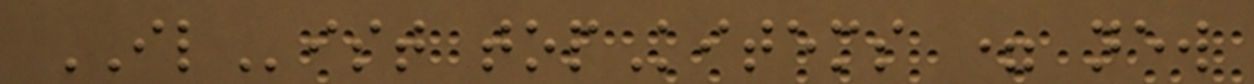IList topKitems = new
